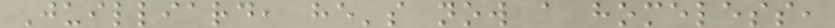Juilliard, he's now a homeless,
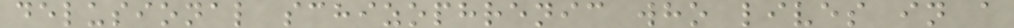delusional schizophrenic who lives in a
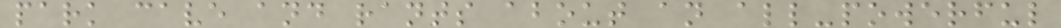park cave and rants about an all-powerful
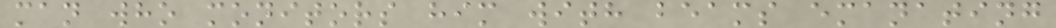man who monitors him with beams emanating
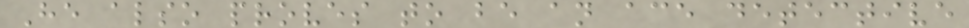He also proves to be an ace detective
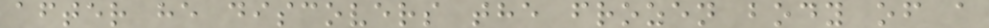after he discovers the frozen body of a
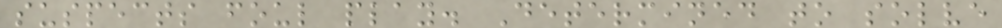suspects foul play. Determined to solve
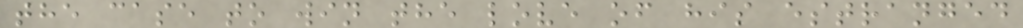the case to win the love of his estranged
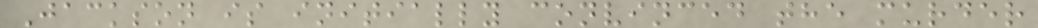Jackson is initially convinced the murder
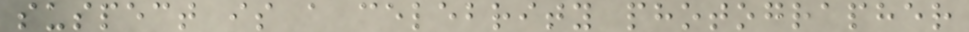suspect is a celebrity photographer
